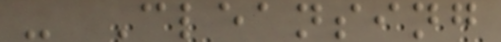- Cleansing
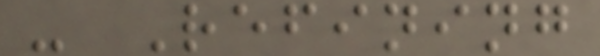- Refining
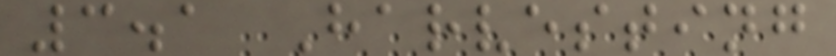3.1 Harvesting
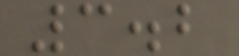3.2
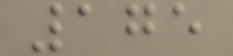175
